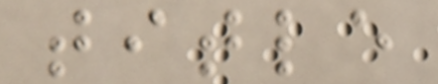title
